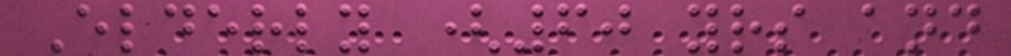Elderly (60 yrs and
